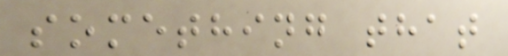something that
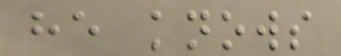he knows
